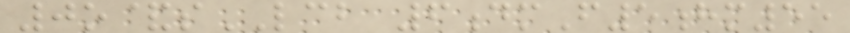0o&sLCB 6dmF5hm55
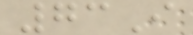73I
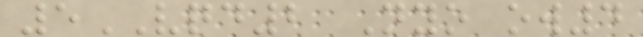5VQD2 Nyo ow4
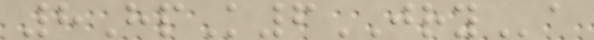8HpK6JRYa
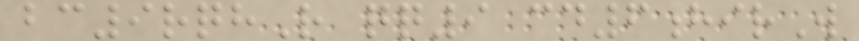bc9rqhR qq9 cd6hirW
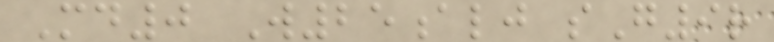Md0 W25alj sG9r
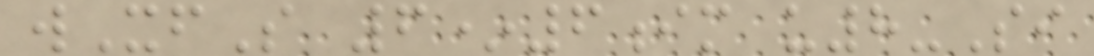wXfS 6*6im u8-Si
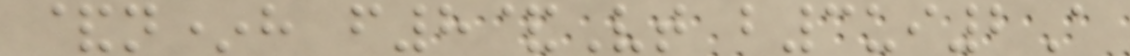&n*h f8&Vt b3ui2A
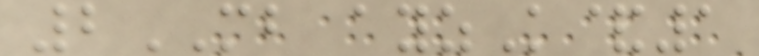2MB ayzK&1
